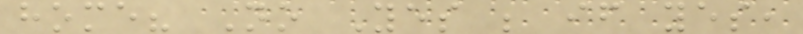home? No Yes ; if yes,
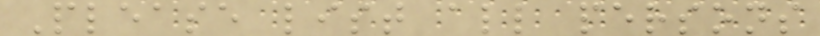Please list all persons
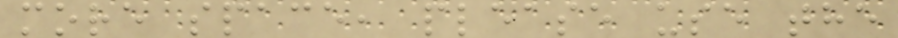more space, please use the
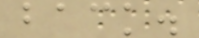back.
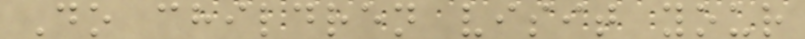Do children visit your
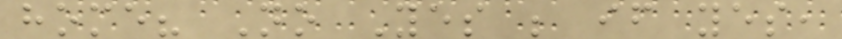home? No Yes ; if yes,
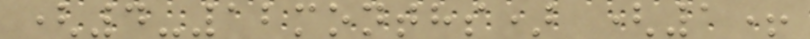(4-12months) (1+
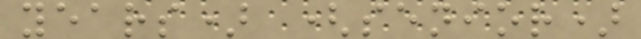years) (senior)
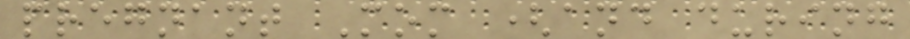pregnant Mom (and during
